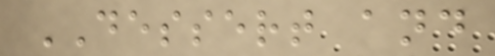DESSERT and
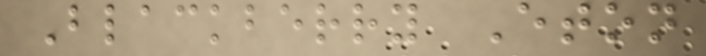Blackberry Eton
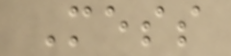Mess
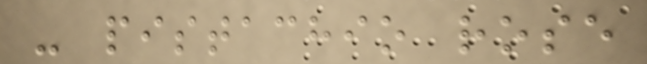- pistachio rose
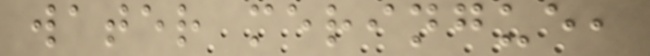water meringue,
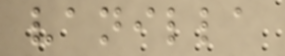vanilla
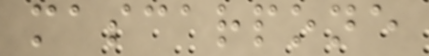mascarpone
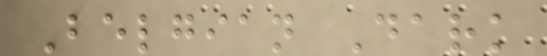Belgian Dark
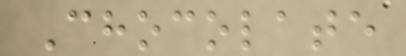Chocolate
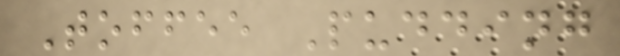Toffee Pudding
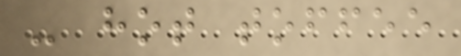- hot toffee
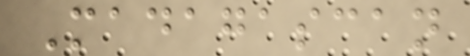Madagascan
